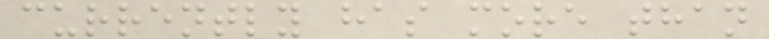currently has more than
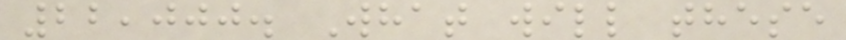22,000. What will these
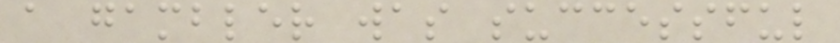a gambler was successful
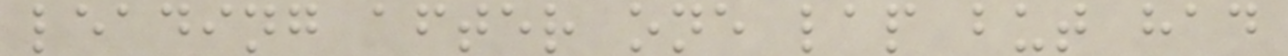leading after one lap but had
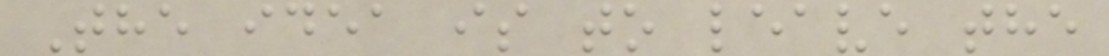The idea is to leave the
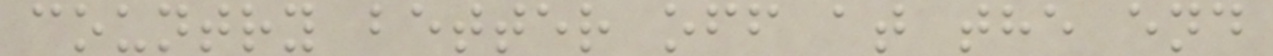country better off at the end
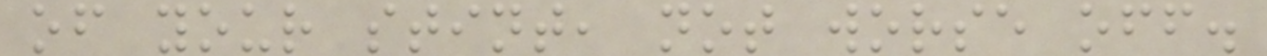of your stint, not worse off.
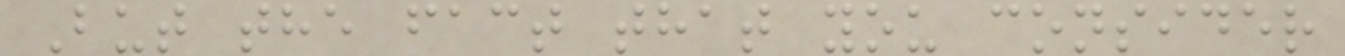But the fact that you consider
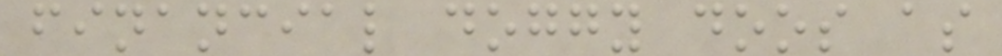financial doggy doos as
